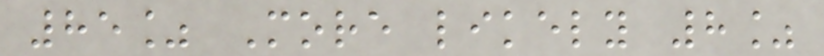85% More likely 8%
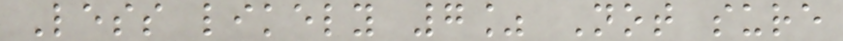Less likely 7% Not sure
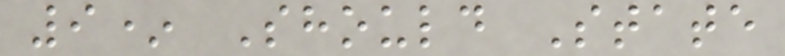9* Should State
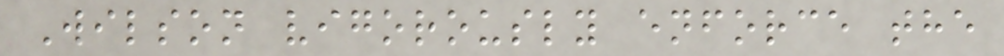Wilson vigorously enforce the
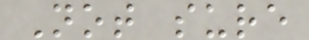Not sure
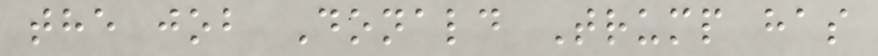the job Donald Trump has
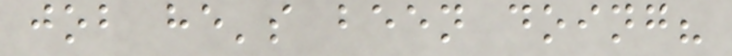job he's been doing?
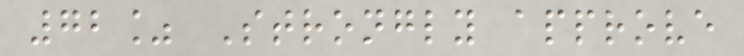72% Strongly approve
